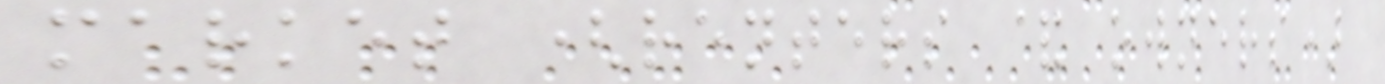market (renters & owners)
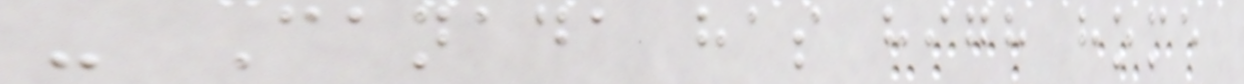- Canada has high home
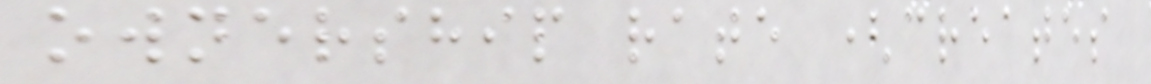ownership rate (creates
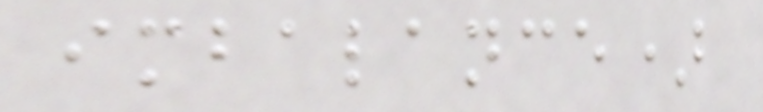imbalance)
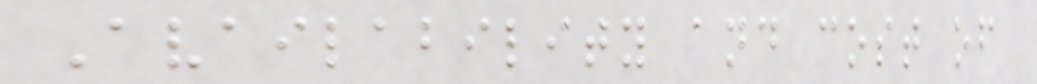Availability and cost of
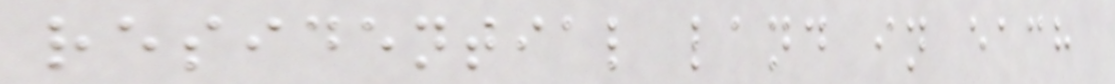residential land in each
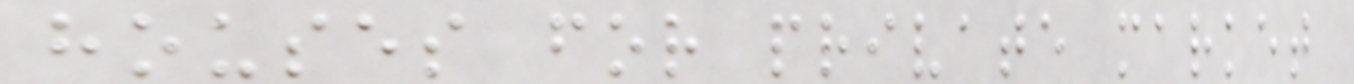houses for private market
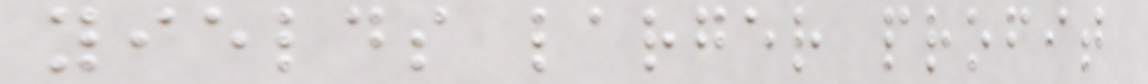yields larger profit
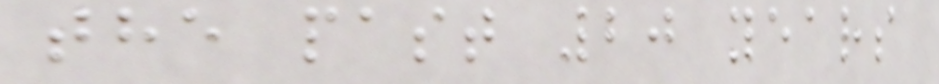the past 20 years
